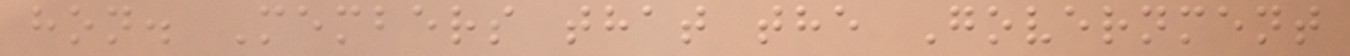hon. Members that the Government
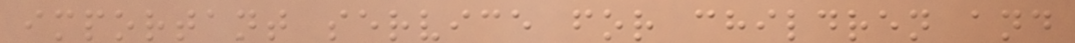important service for children and
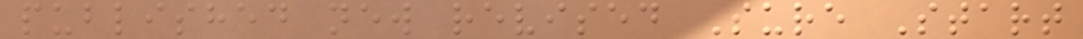published new revised Sure Start
